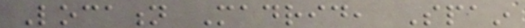Location Madrid, Spain
